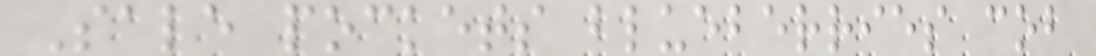Sale pockets blueberries cob
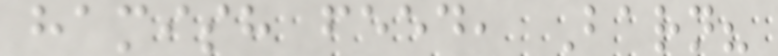hamish feed, Barn?
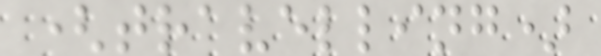(travelling)
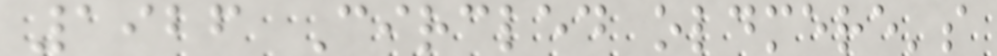1926 Circled oldmere's
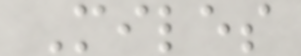Miles
